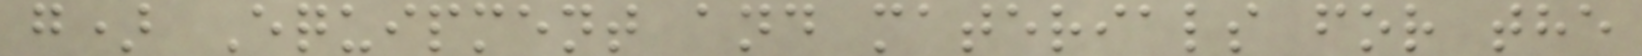g) Equipment and materials for the
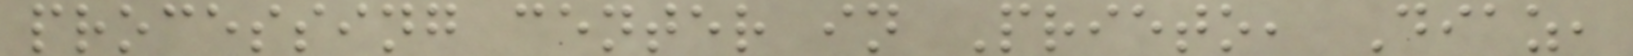processing center in Prieto, Diaz,
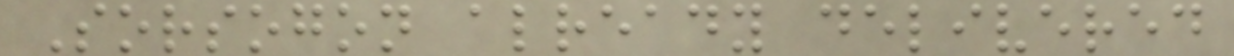Sorsogon already delivered
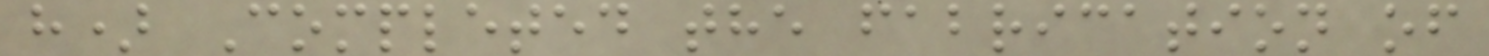h) Completed the fabrication of
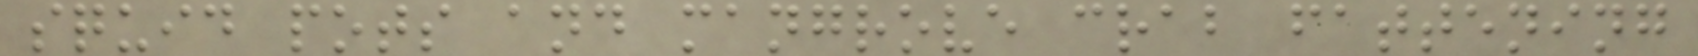squid pots and mangrove crab fattening
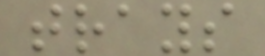trays
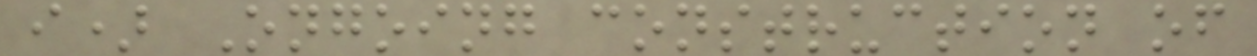i) Ongoing construction of
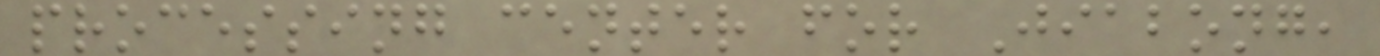processing center for Jiabong,
